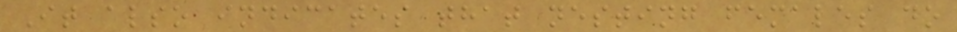It also indicates that nesting females do
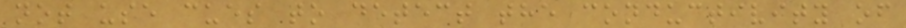not use cues to detect the conductivity of
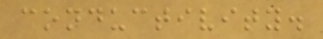conductivity.
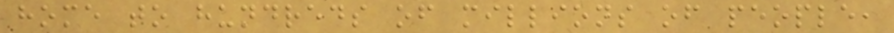home to hundreds of millions of people,
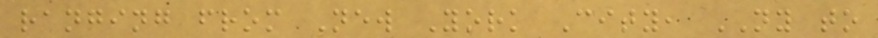ranging from New York City, NY to
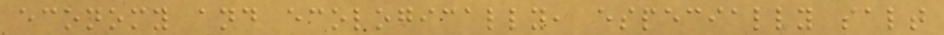economy and ecologically, especially salt
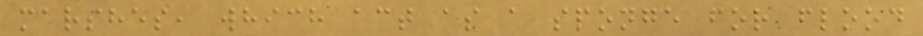marshes, which act as a sponge for flood
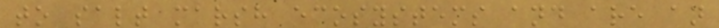to salt marsh ecosystems and are an
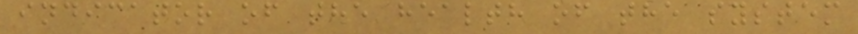indicator of the health of the system
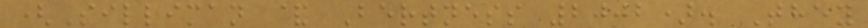(Silliman & Bertness 2002). They
